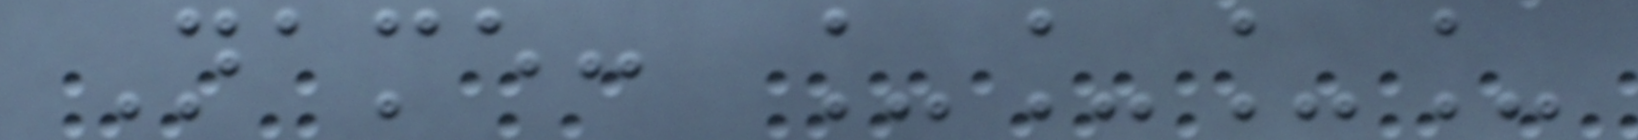Name: ____
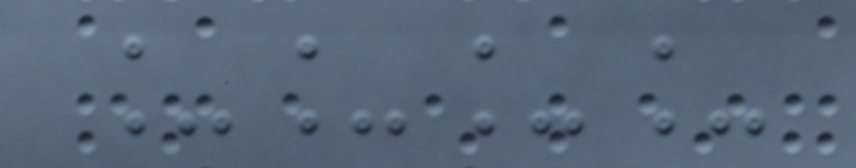____
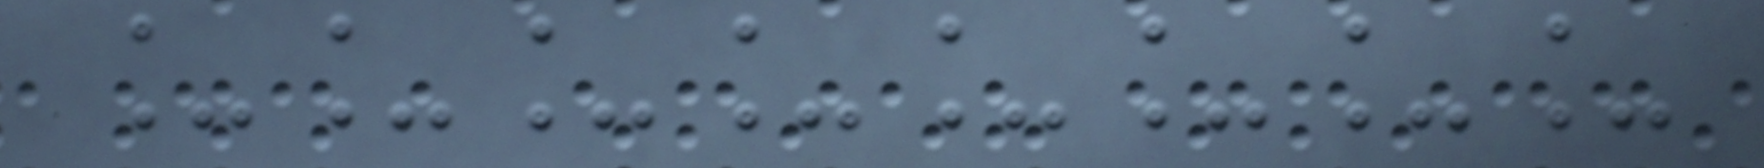________
